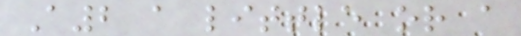A2 a little or a
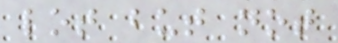lot but not
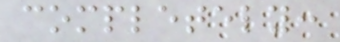completely:
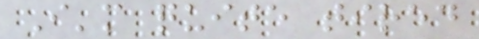I'm quite tired
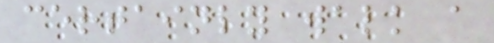certainly walk a
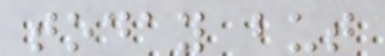today but
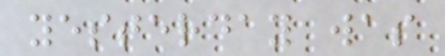yesterday was
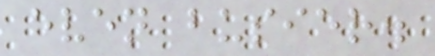even busier.
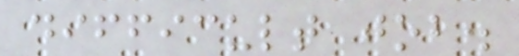difficult job.
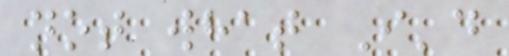not what I'd
